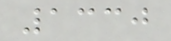1330
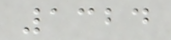1324
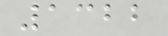1322
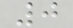0
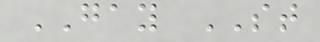GAY ST
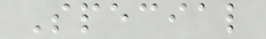Special
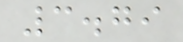3.79
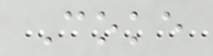Coke
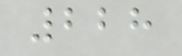228
